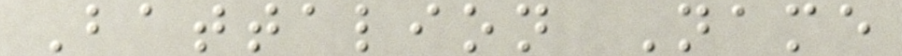Battalion Name
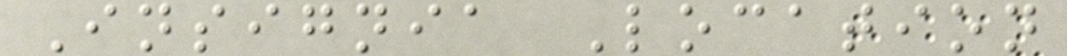Insignia Location
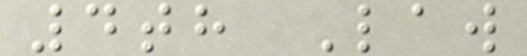4th Law
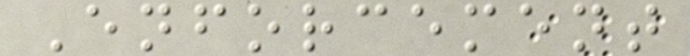Enforcement
